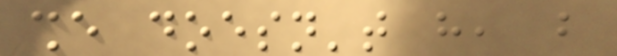she doesn't have, but
